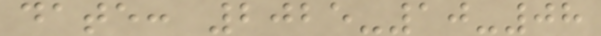date: 2025-10-08
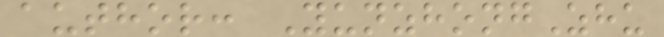author: YunzhongZhu
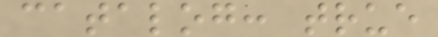catalog: true
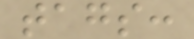tags:
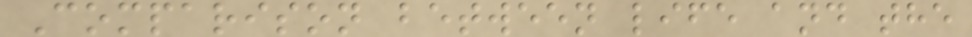Comparison between life and the
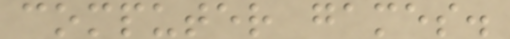computer games.
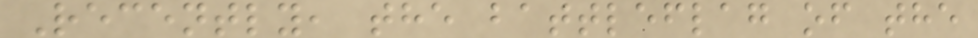Recently, the battleflag of the
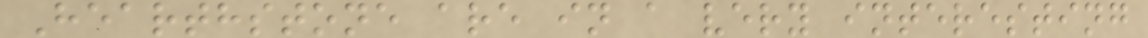Hearthstone are in a very interesting
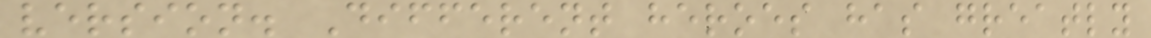version. Different heroes has greatly
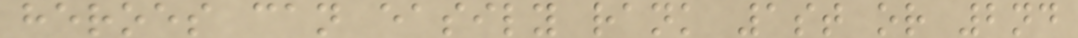heroes can easily rank 1st or 2nd
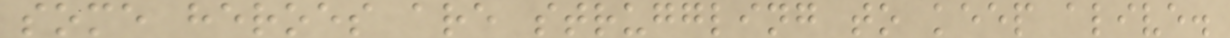some heroes are struggling to keep alive.
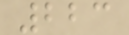223
